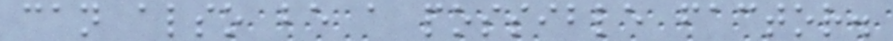can also be a possible factor.
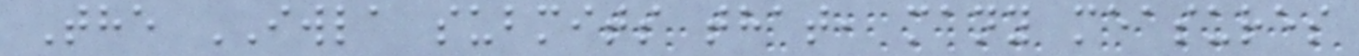The IWLA submits that, many measures
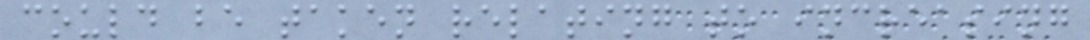could be taken relating to increasing
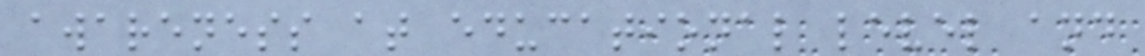awareness at educational level and
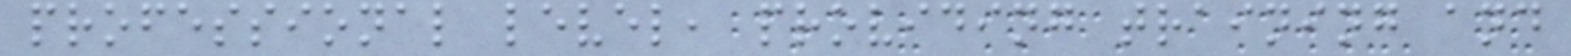professional level, providing training and
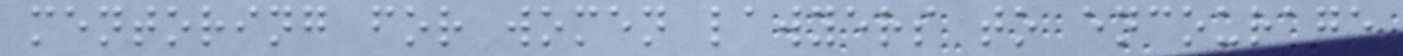mentoring for women lawyers to encourage
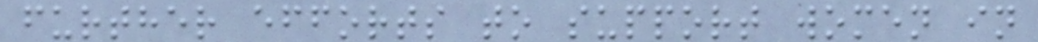further efforts to support women in
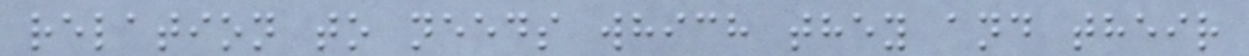relation to needs which they and their
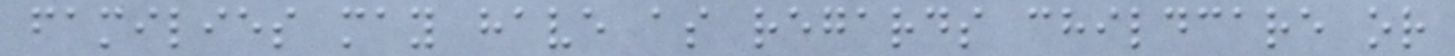families may have as regards childcare or
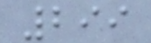299
